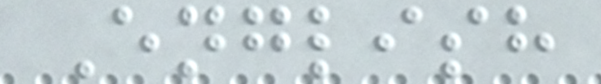English
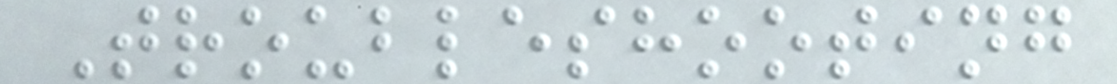Troubleshooting
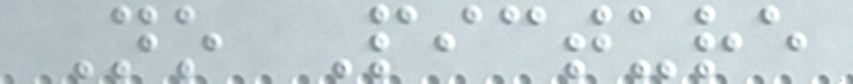No Picture
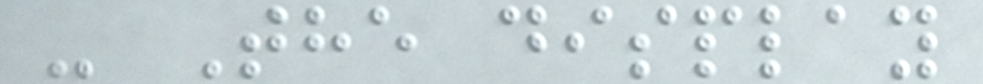- The display
